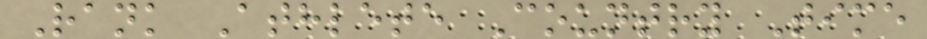Rank Athlete Country Time
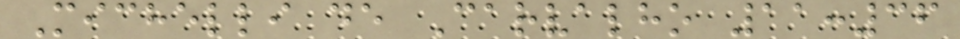Michelli de Carvalho 11:36
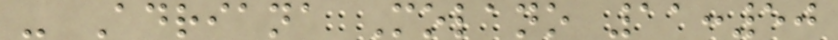- Adriana Molano 11:50
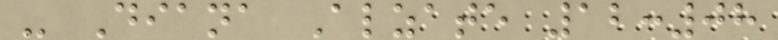- Diana Alzate 12:08
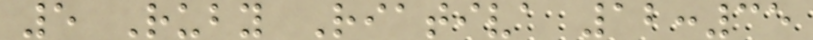5 Ruby Riativa 12:35
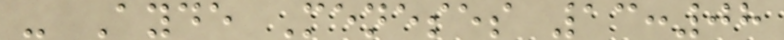- Ayde Meneses 13:08
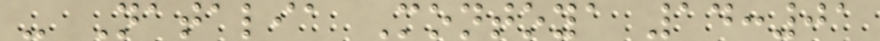- Natalia Montoya 14:01
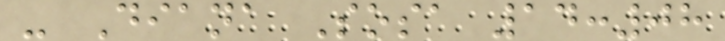- Diana Sosa 14:08
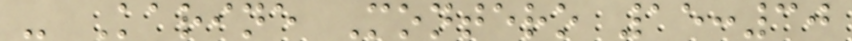- Karine Montero 15:30
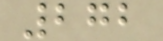272
